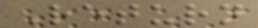Return
